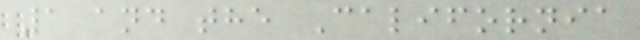1 and the California
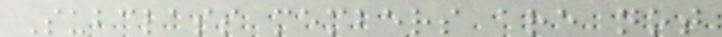Subclass members are not
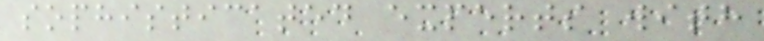sophisticated experts with
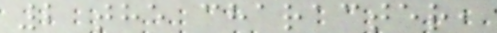2 the character,
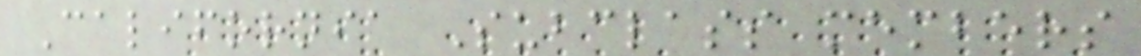California Subclass members
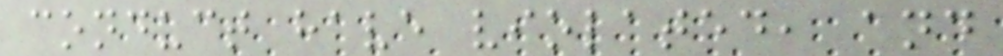conduct have violated, and
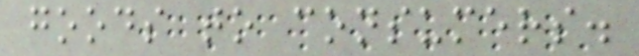goods to consumers.
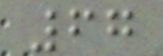67
